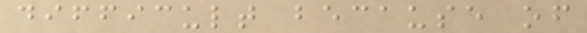difficult because of
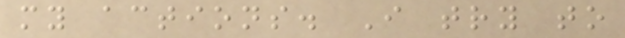my actions. I try to
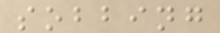sobbing
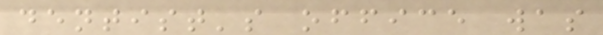dentist's office was
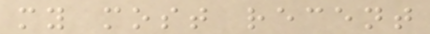my most recent
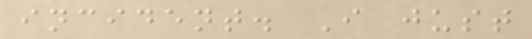incident. I just
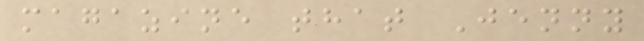magazine that Jenny
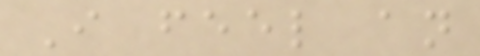I feel an
